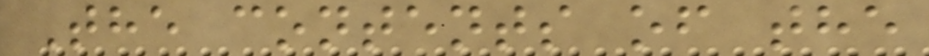The contents of the
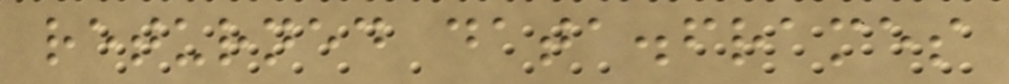returned data.frames
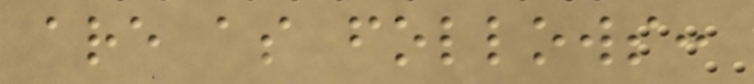are as follows:
